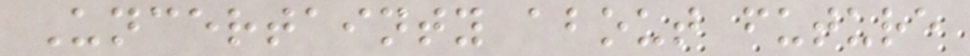Uncertainty about future
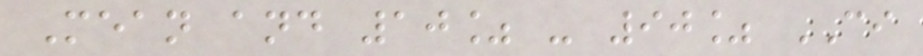Mean and 10% - 90% CI
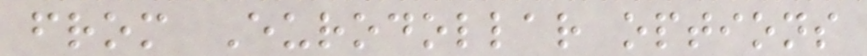from Eurodollar options
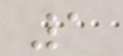1
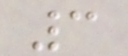3
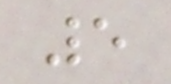5
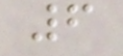6
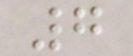7
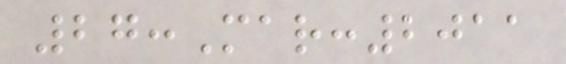27:Mar:2011
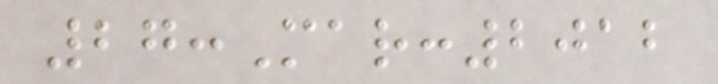27:Mar:2012
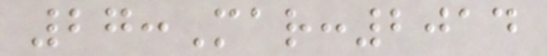27:Mar:2014
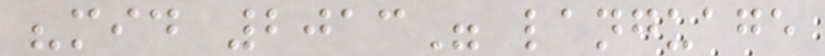"mid 2013" language
